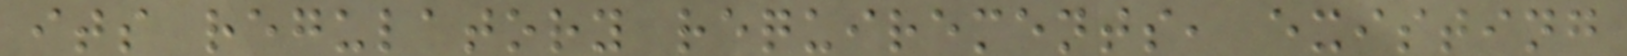its regulatory requirements, existing
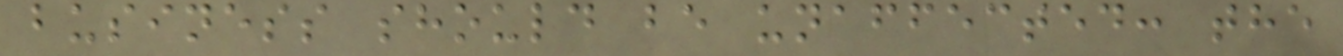business should be unaffected: the
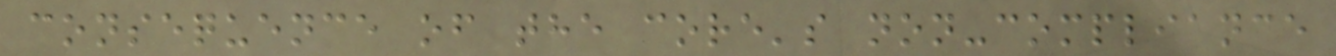consequence of the core's non-compliance
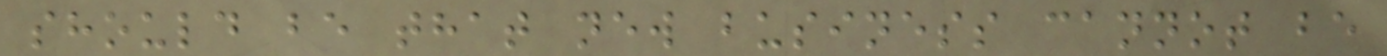should be that new business cannot be
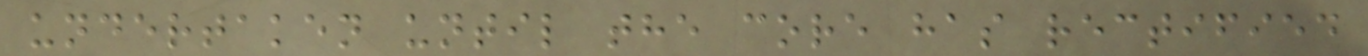undertaken until the core has rectified
